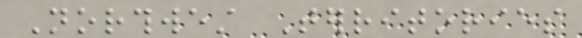Northwest Territories
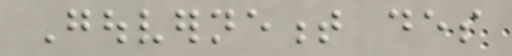Gouvernement des
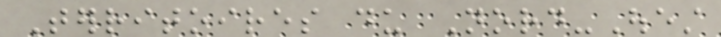Territoires du Nord-Ouest
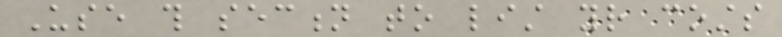Use this section to list your costs
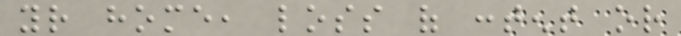your home, loss of content or
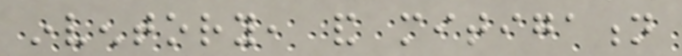inventory, and mitigation
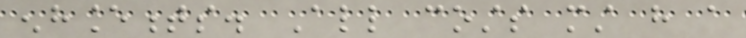enhancements. All costs must have a
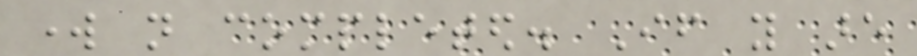work not completed. If you are
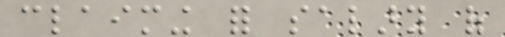claiming for salary of
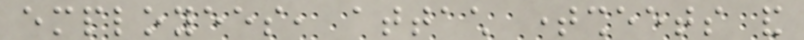employees, attach timesheets and
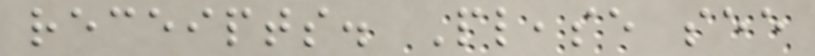receipts. Please see
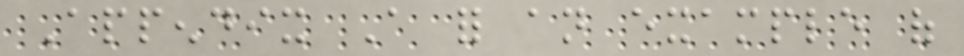Appendix A for an example of
